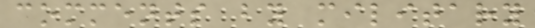comments by military
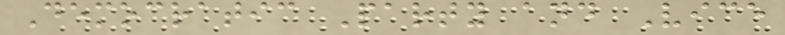Democratic Party and Vice
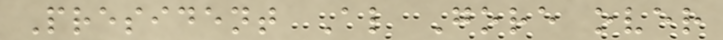President Al Gore over
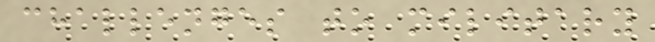challenges to military
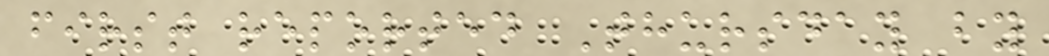first reported Thursday by
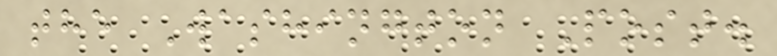the Washington Post.
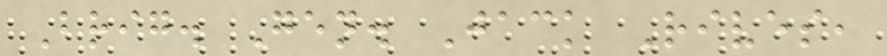Brig. Gen. Jack Rives,
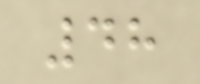48
